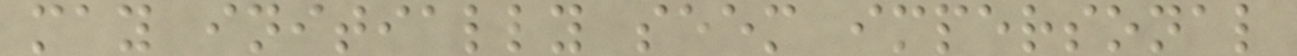may initially seem impersonal
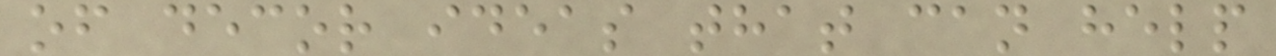of decor ideas that can help
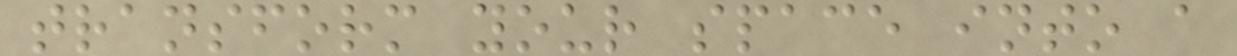transform your space into a
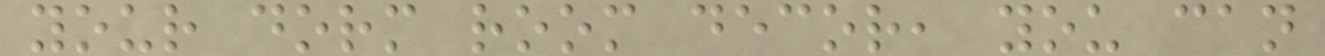your dorm room decor, you can
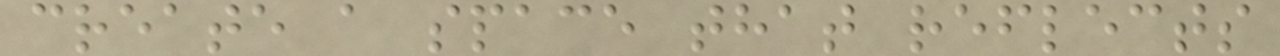create a space that reflects
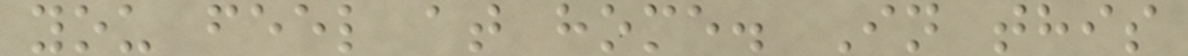you feel at home. In this
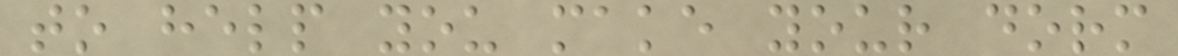to help you make your dorm
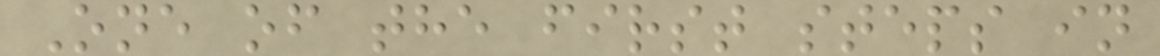One of the first steps in
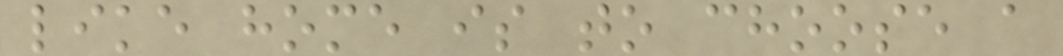like home is to choose a
